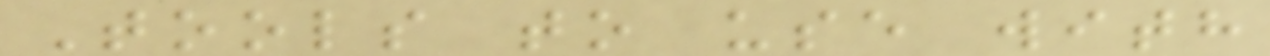Tools to use with
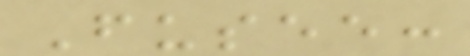Fusee:
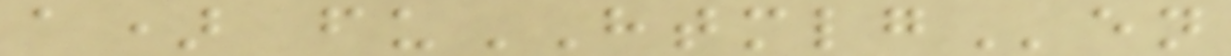a) fuHTMLGen
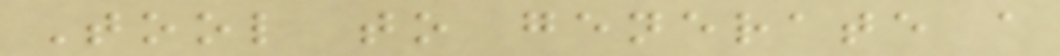Tool to generate a
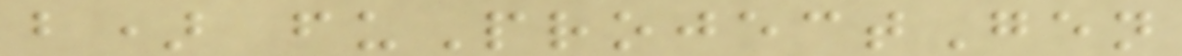b) fuProjectGen
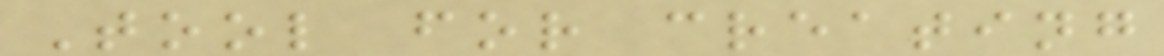Tool for creating
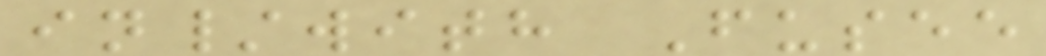in/with Fusee
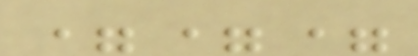===
